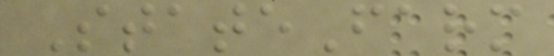StateFarm
